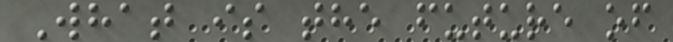What is the future of
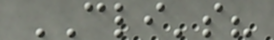CLI's?
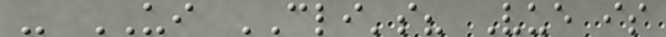- UI CLI's? Vue is
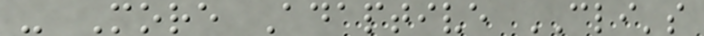- More Adaptive CLI's
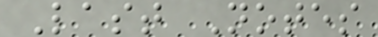Last Notes
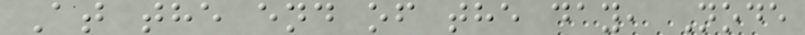At the end of the day, Node
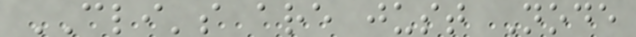CLI's are just Node
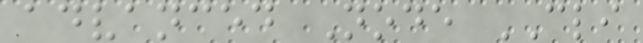advanced Node CLI
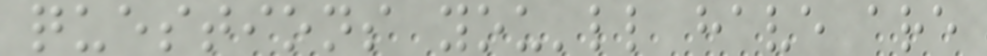questions you'll have are
